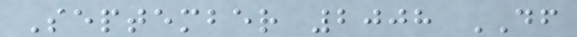September 2008 DF
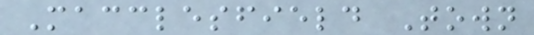Macclesfield Town
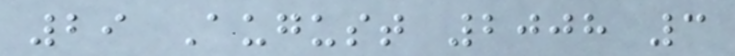29 August 2008 3
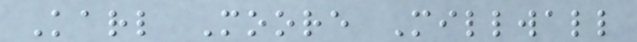Karl Moore Millwall
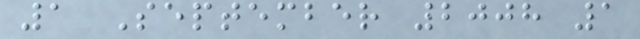1 September 2008 1
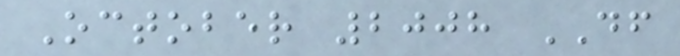October 2008 DF
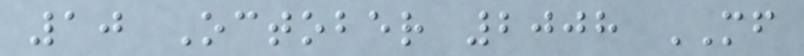10 October 2008 MF
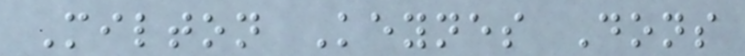Milton Keynes Dons
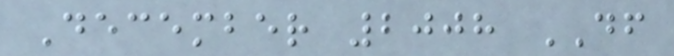December 2008 DF
